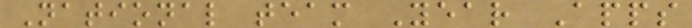National team Year Apps
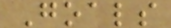Goals
